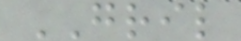GRIL
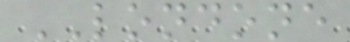LONDONE
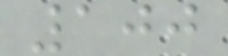100
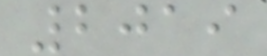2019
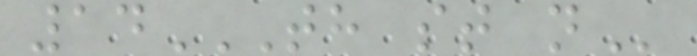14TH ST N
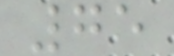75
